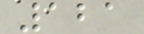121
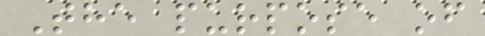The purpose of
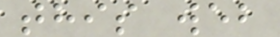this web
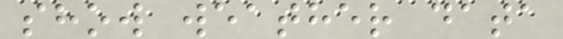show weather data
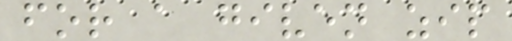for a given zip
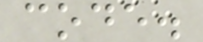code.
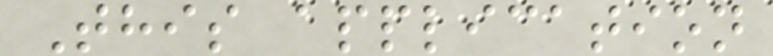This application
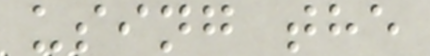using the
